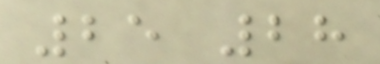25 28
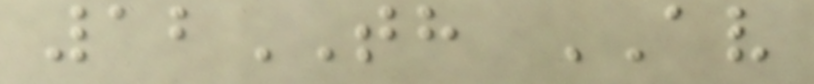12TH AV
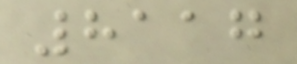8117
